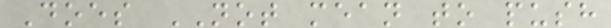Does NOT mean to push
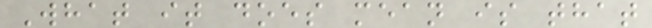What it does mean is that
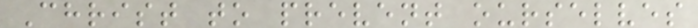Christ to prevent ourselves
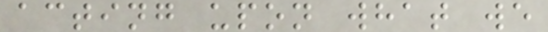acting upon what we
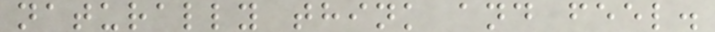naturally think and feel.
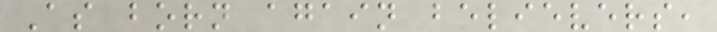As born again believers,
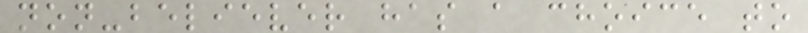non-believer has a choice to
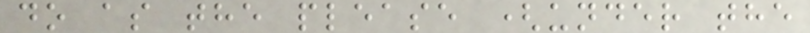do as the please (under the
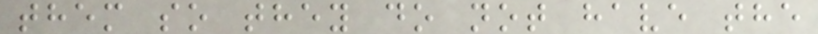them so they do not have the
